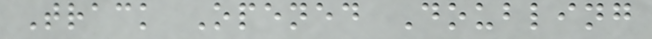Track Opened Doubling
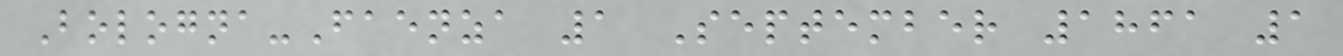Bologna-Faenza 1 September 1861 1
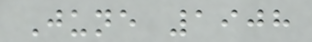June 1908
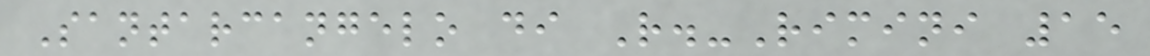Santarcangelo di R.-Rimini 15
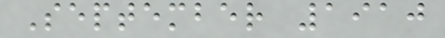September 1910
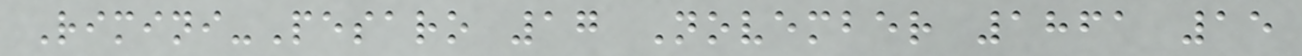Rimini-Pesaro 17 November 1861 15
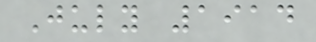July 1914
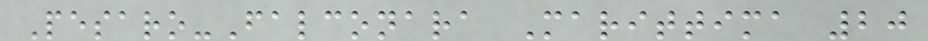Pesaro-Falconara Marittima 20
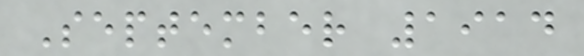September 1914
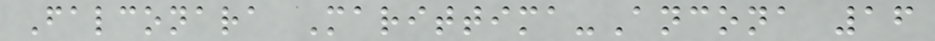Falconara Marittima-Ancona 16
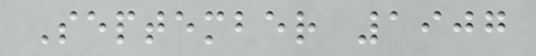September 1907
